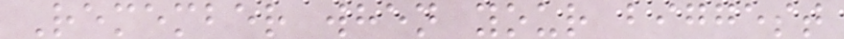Remember when your biggest
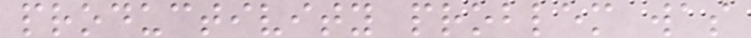productivity problem was
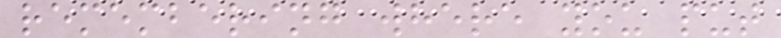remembering where you put
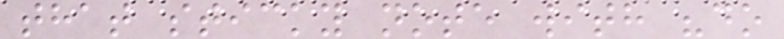that sticky note with "do
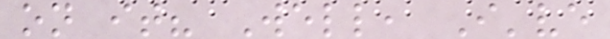on it? Well, I've
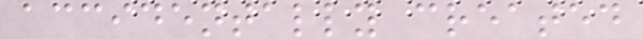accidentally created
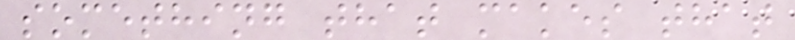something that makes that
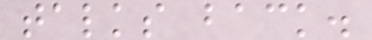talks back.
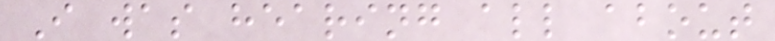I was hearing all about
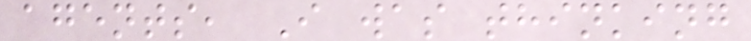agents, I was thinking
